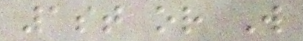1st or W
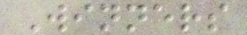Winners
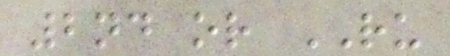2nd or RU
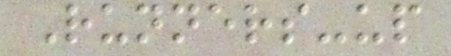Runners-up
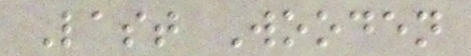Last Wooden
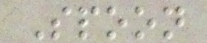Spoon
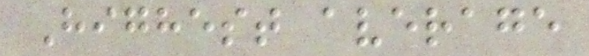Highest average
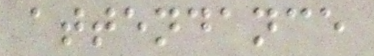attendance
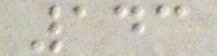143
